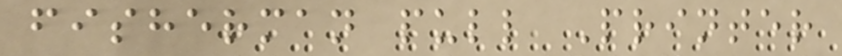fisherman pull Printer
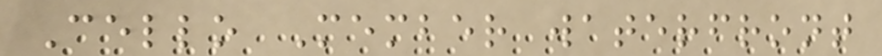Cello Member waterfront
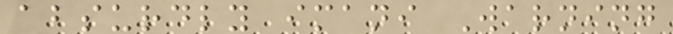absurdly imani Warning
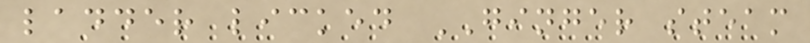ladder licked GINGER steam
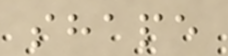shape
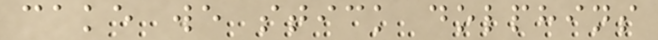cake we stick dolphins
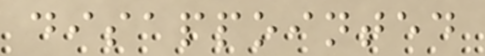disappointed
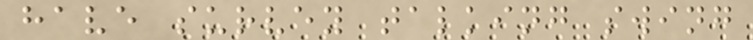have survey talking swing
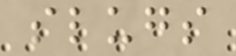slugs
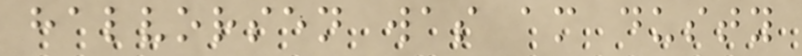halvorsen was am dusty
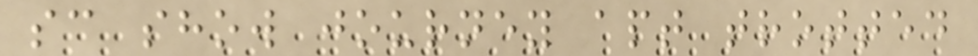sc show journey apt trotted
